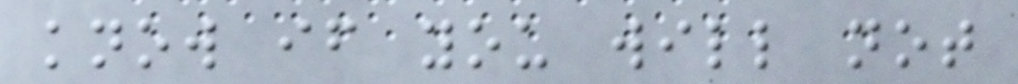know if you will not
